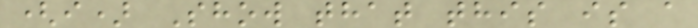(i) Show that this is a
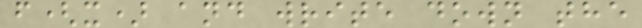f(x) and write down the
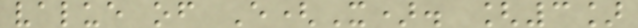value of E(X). [3]
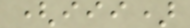(iii)
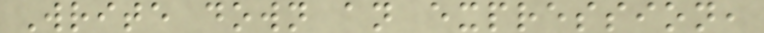Write down an expression,
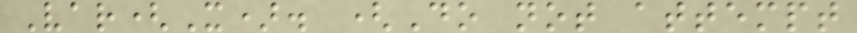Var(X). (Do not attempt
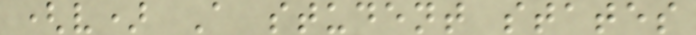(v) A student states
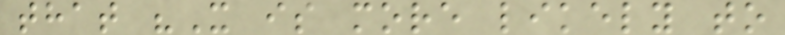that "X is more likely to
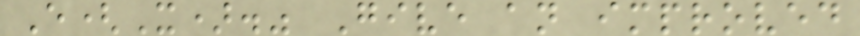E(X)." Give an improved
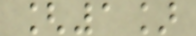[1]
